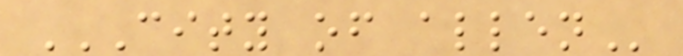CITY OF ALLEN
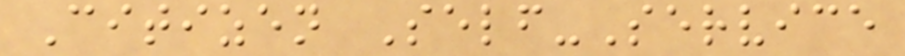Citizen Self-Service
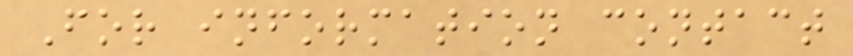For information contact
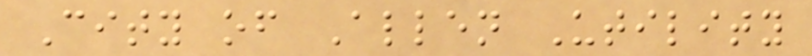City of Allen Utility
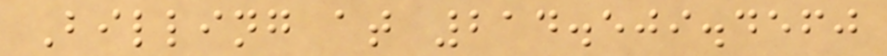Billing at 214.509.4560
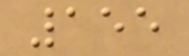155
